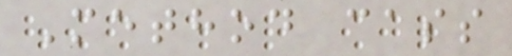Method cass
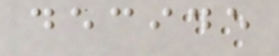decide
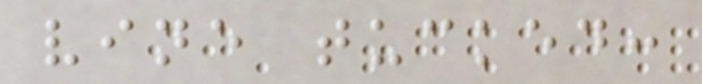vine tucked:
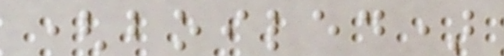(boiled)
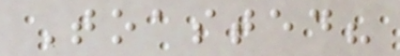Toasted?
